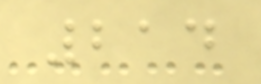214
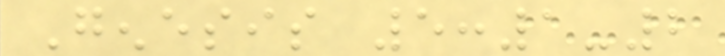Genesis 5:1-2
